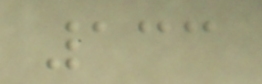133
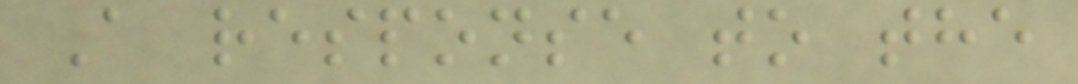A response to the
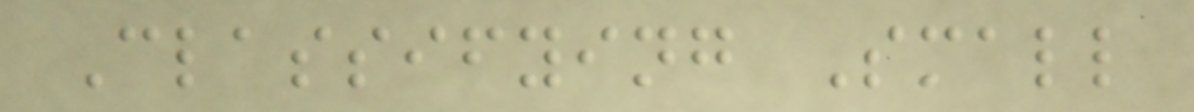Classifying Small
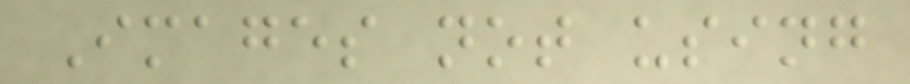Images not using
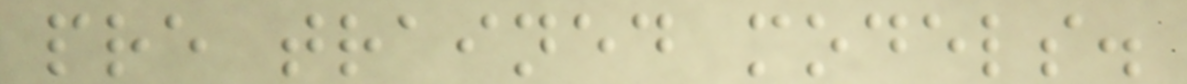pre trained models.
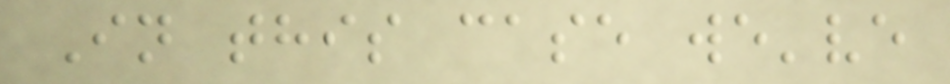In this case we've
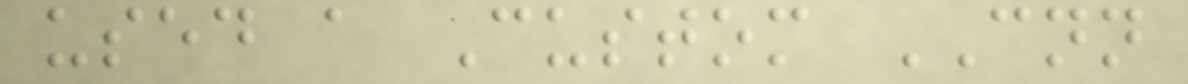used a Custom CNN
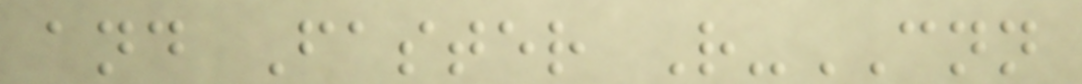and Faster R-CNN
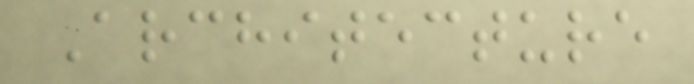Architecture
